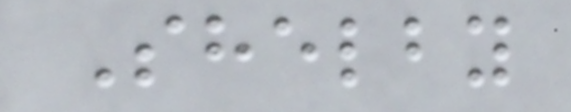Shelby
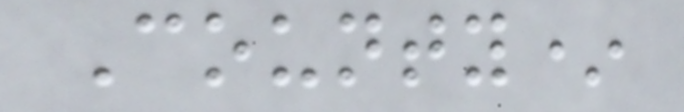County*
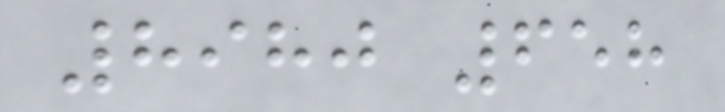8980 658
